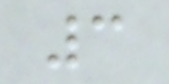3
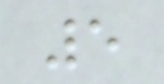5
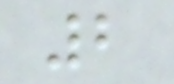2
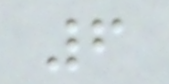6
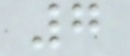7
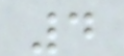4
